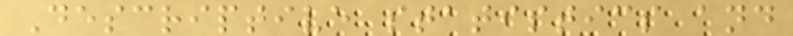Descriptive statistics and
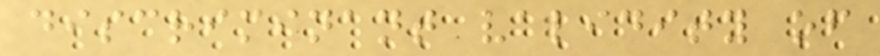discriminant validity of
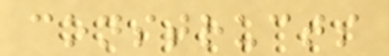constructs
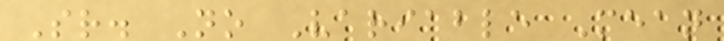Sr. No Variable Mean
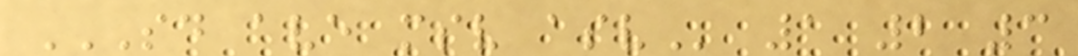SD AVE MSV ASV 1 2 3
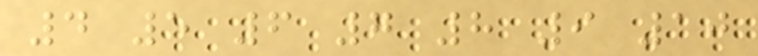4 5 6 7 8 9 10
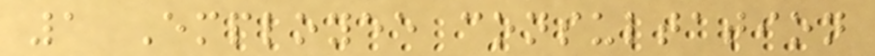1 Employee consultation
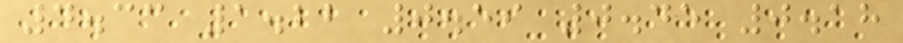4.33 1.22 0.59 0.45 0.18
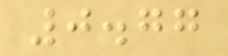0.77
